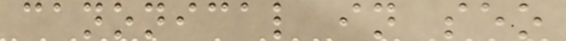canonical in seo
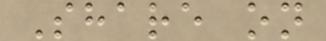Share on
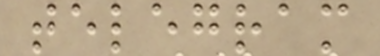telegram
